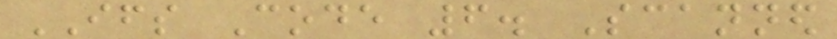IFS Code 6. Scanned
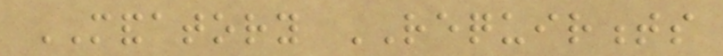MANDATORY REQUIRMENTS
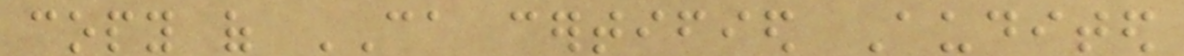copy of CA certified Audited
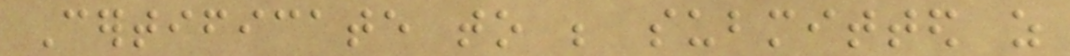Certificate to be submitted as
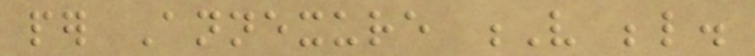per Annexure V below.
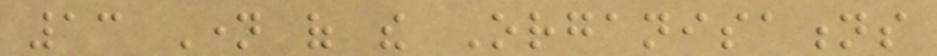13 Name of the Organisations
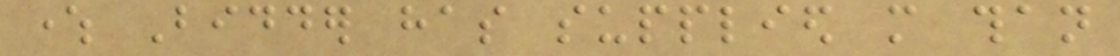where Bidder has supplied more than
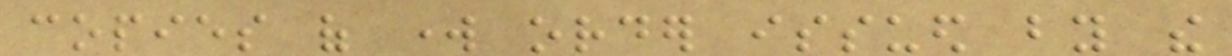copies of work order issued by the
